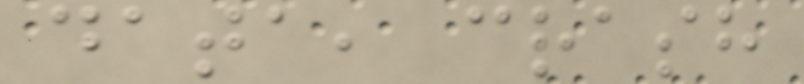data, crash
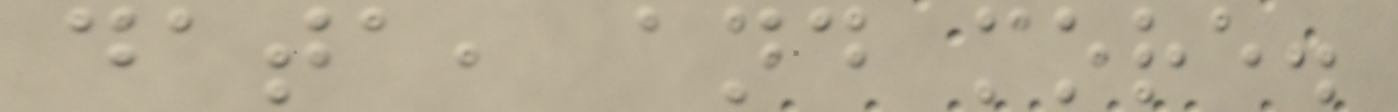data, and more.
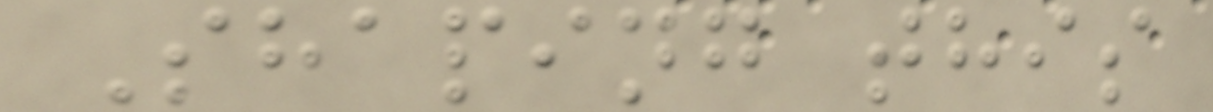Shaping this
